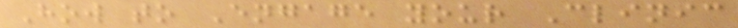How to Engage your Clinic
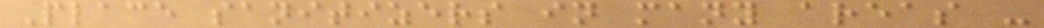Place sanitizers in many areas -
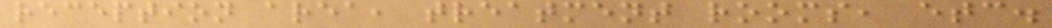reception area, treatment rooms, etc.
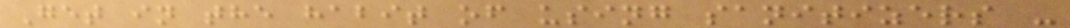Get in the habit of using sanitizers -
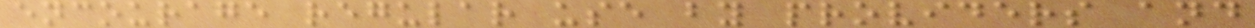encourage regular use by providers and
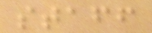staff
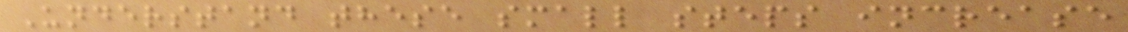Understand these small steps increase
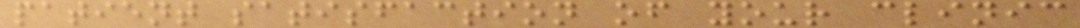patient satisfaction of your clinic
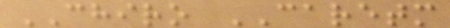CHIRO CARETM
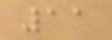11
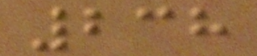238
